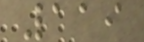119
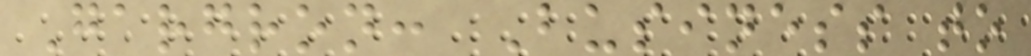Gargron: Business to
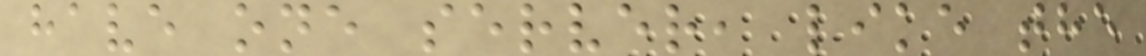have one server, like the
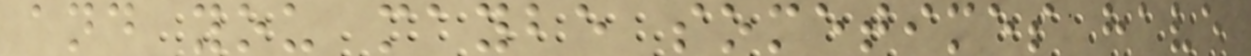and you maybe sometimes have
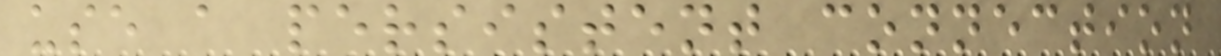use a persistent connection
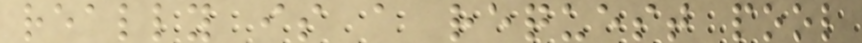really is a request pool
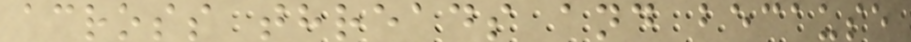across threads and because
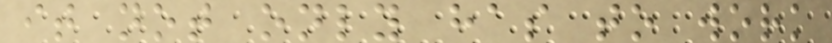it not only has to work
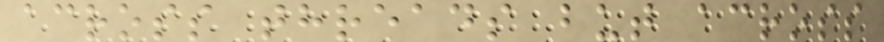across threads but across
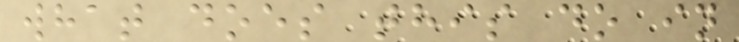what does this do in
